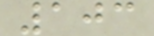103
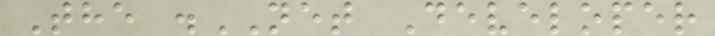The .NET Developer
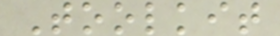Toolkit
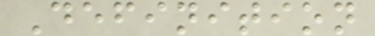Definition
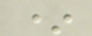*
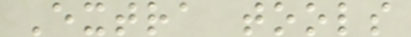Extra tools
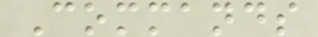Commands
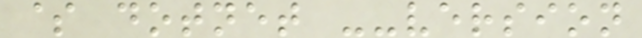$ dotnet --version
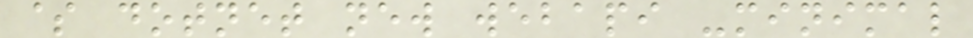$ dotnet new webapi -minimal
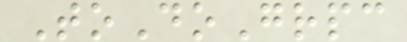ToDoGrpc
